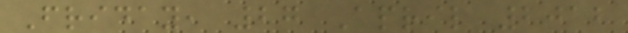Friday, 27 April 2012
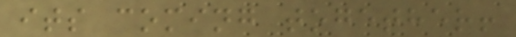its coming together!
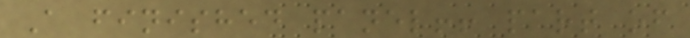A finished panel!! part of
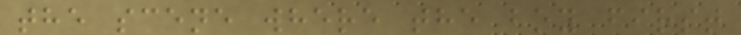the scene where the boy first
